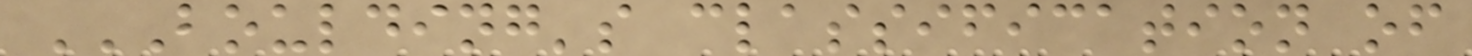BOULDING'S CLASSIFICATION OF
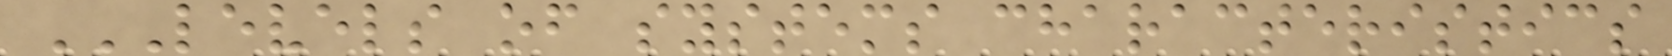LEVELS OF SYSTEMS CHARACTERISTICS
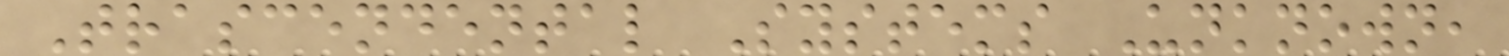Trascendental Systems Unknown,
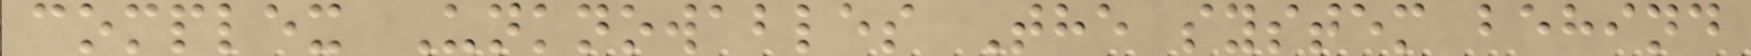complex Unknowables The system behind
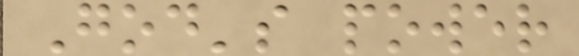God's power
